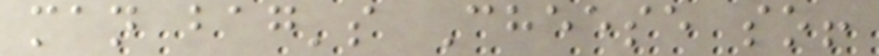man bag's Cheese so!
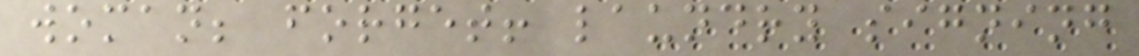woman; forget! laundry signing
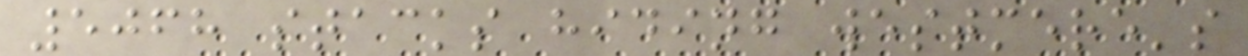5068 stacks hiding westmere's
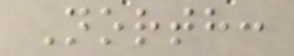North:
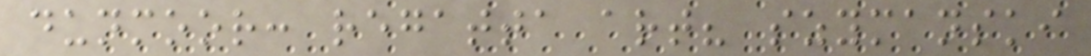dunmoor: regatta art? szymanski
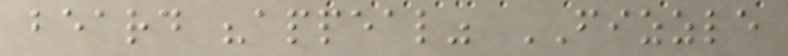beard "appeal" FIZZLE
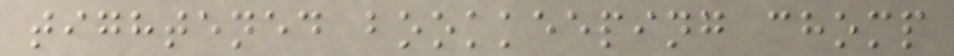tightened bookkeeping chomp
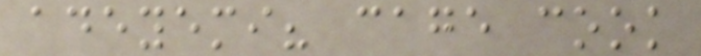adeyemi? cage cook
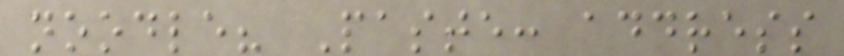noodle? Paste: address
